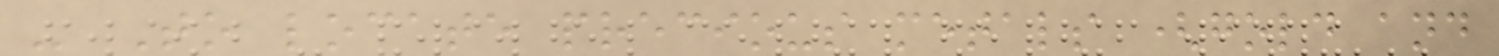- To locate precious metals (gold and
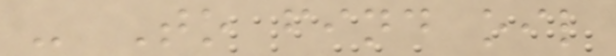- To find oil
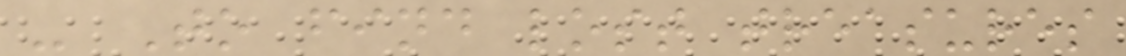- To find lost treasures
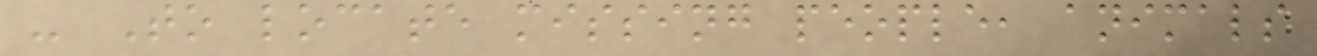- To locate missing people, animals
